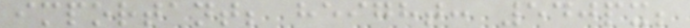important; height: 540px;
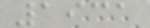1931
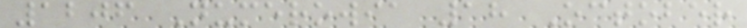1206 Numerowia 18 October
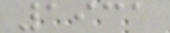1931
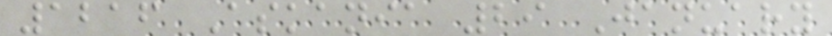1216 Askania 29 January
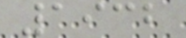1932
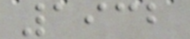1932
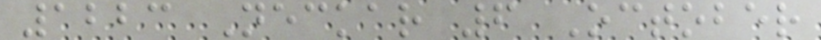1223 Neckar 6 October
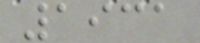1931
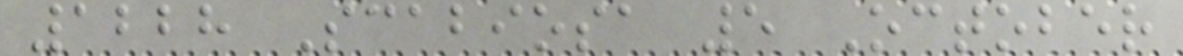1228 Scabiosa 5 October
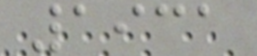1931
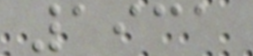1931
